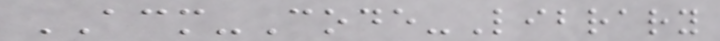ACM-Code-Library
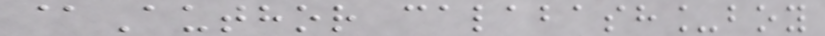@Author calabash_boy
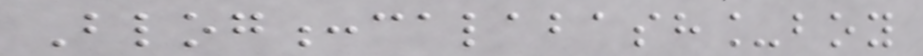Blog:calabash_boy
